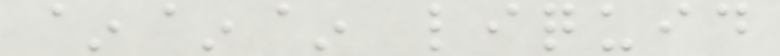~~~ liquid
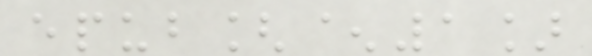epub[^1]
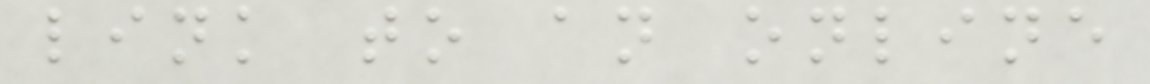link to an online
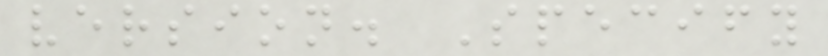version. Specify
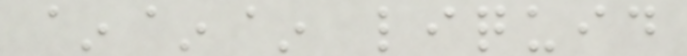~~~ liquid
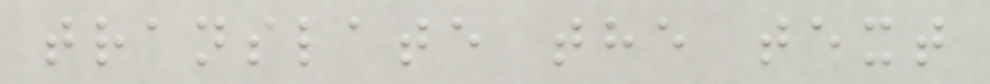translate the text
